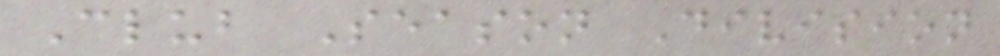Club Season Division
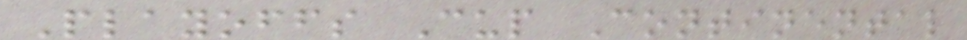Playoffs Cup Continental
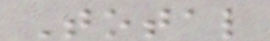Total
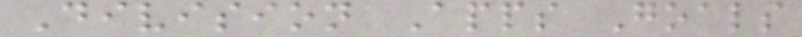Division Apps Goals
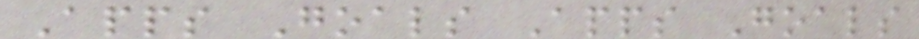Apps Goals Apps Goals
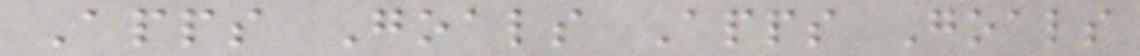Apps Goals Apps Goals
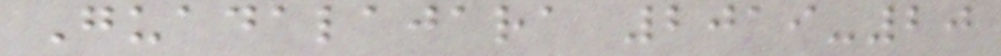Guadalajara 2019-20
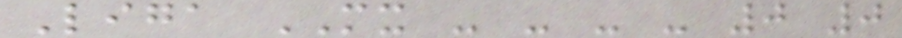Liga MX - - - - 0 0
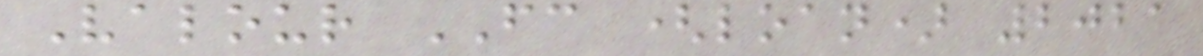Valour FC (loan) 2021
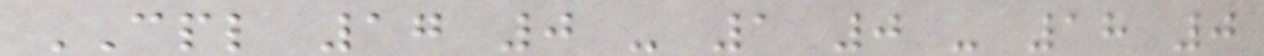CPL 17 0 - 1 0 - 18 0
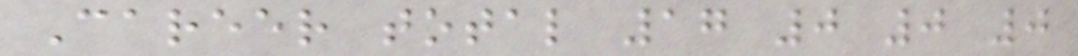Career total 17 0 0 0
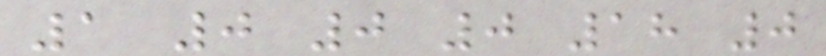1 0 0 0 18 0
